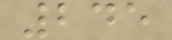245
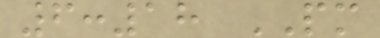6:18 PM
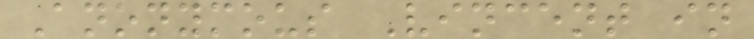Anonymous Vincent in
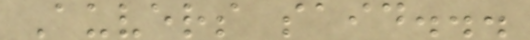Auvers said...
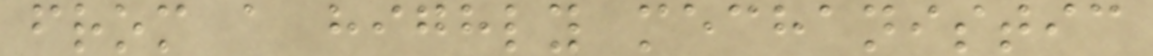from a highly mechanistic
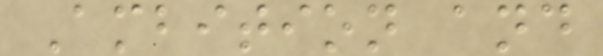Ambition and
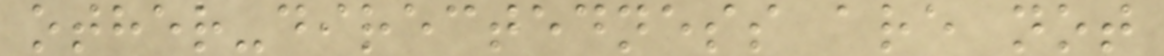other-directedness are not
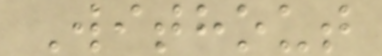Without
